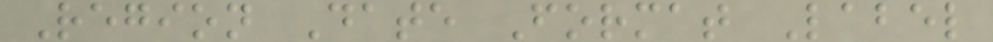Region Date Format Label
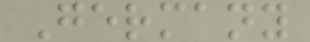Germany
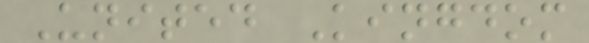United Kingdom
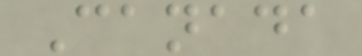Canada
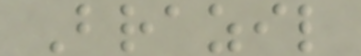Brazil
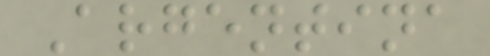Argentina
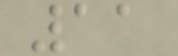11
